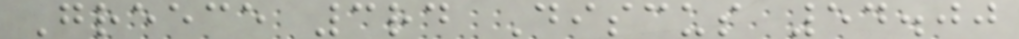Greece 3rd Discus 54.00
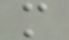m
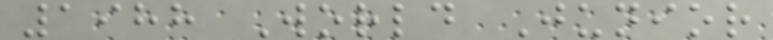1988 World Junior
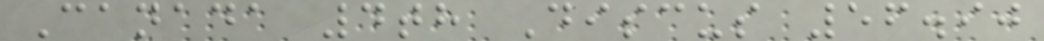Canada 4th Discus 56.90
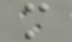m
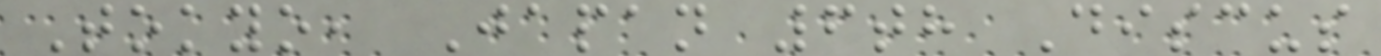Tokyo, Japan 6th Discus
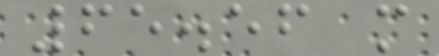65.56 m
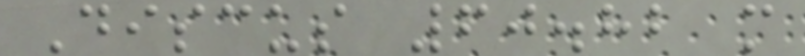Discus 60.82 m
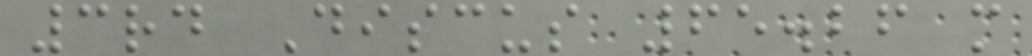3rd Discus 65.26 m
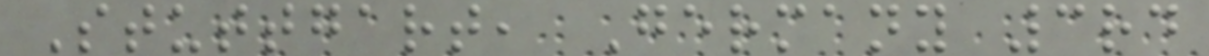Stuttgart, Germany 3rd
